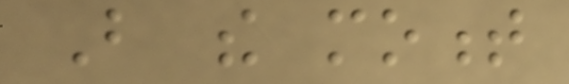But the moment
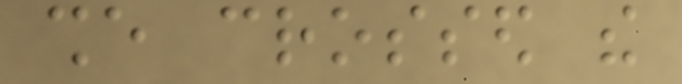she crossed the
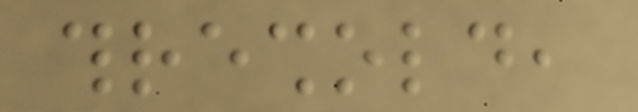threshold,
